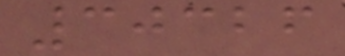30326
